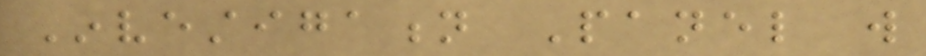Investigation Panel will
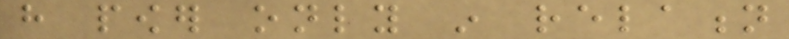have power only in relation
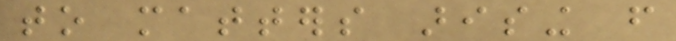to matters arising from
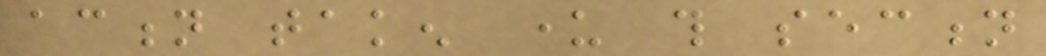action taken under this section
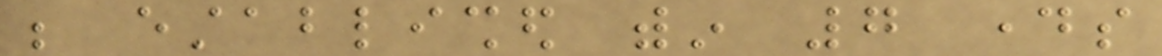be established within 7 days
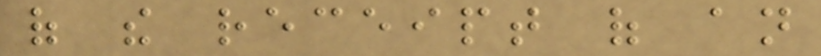of the receipt of an
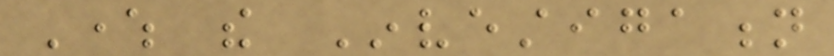Where the Investigation
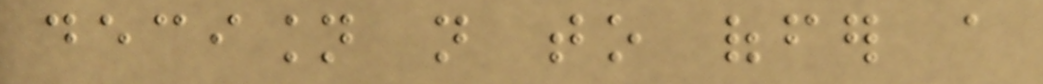decision not to offer a
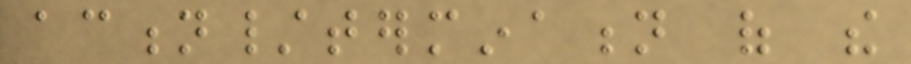action/termination of the
